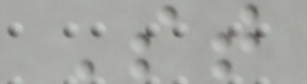St
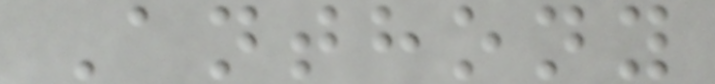Anthony
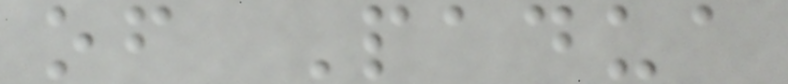of Padua
